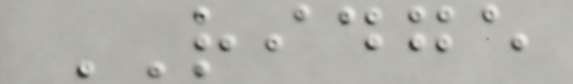RIDGE
